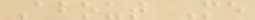About Me
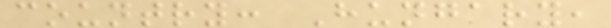country: Hungary,
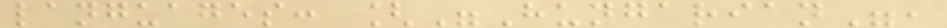languages: ["Hungarian",
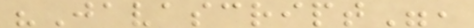"Javascript",
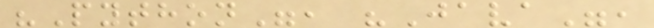"Python", "Java",
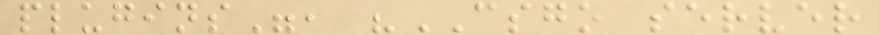plugins", "CSGO server
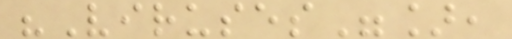"Viruses"],
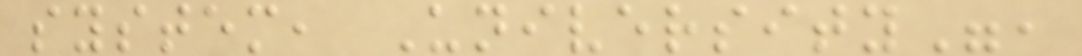system, University",
